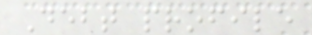Debt profile
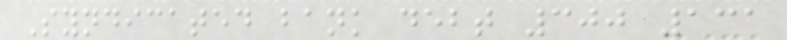Syndicated bank debt 300 131
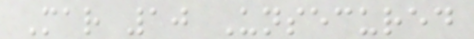Mar 10 Unsecured
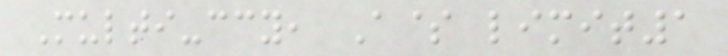Multi-ccy, A$ limit1
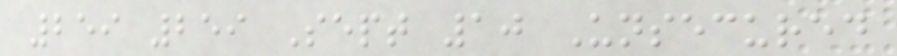259 259 Sept 10 Unsecured
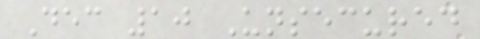Dec 10 Unsecured
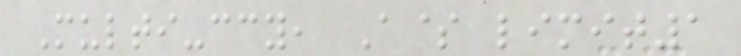Multi-ccy, A$ limit1
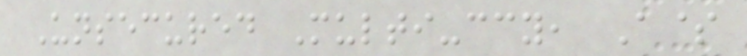Unsecured Multi-ccy, A$
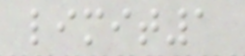limit1
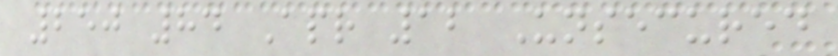250 84 Apr 12 Unsecured
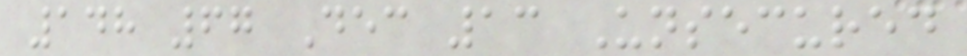148 67 Dec 13 Unsecured
